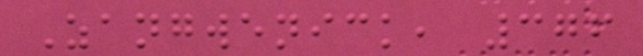Zangwenick, 376
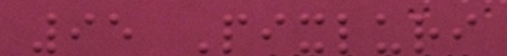95 Pixluri
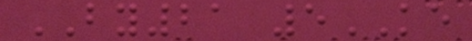BY21 5KE
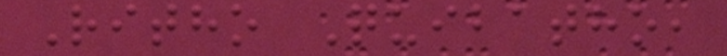Ritho Quibatho,
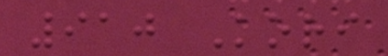910 Kori
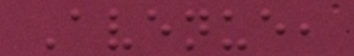Avenue,
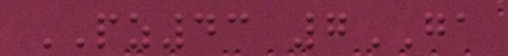PZ43 7GA
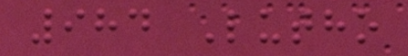984 Lutho
